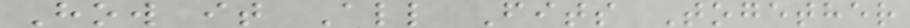How it All Fits Together
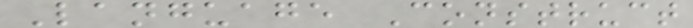Language Construct
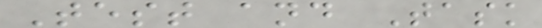Test and Task
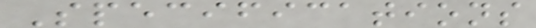Specifications
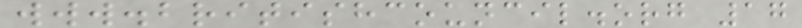www.britishcouncil.org 17
